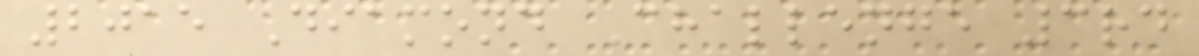2015 Diamond Challenge 3rd
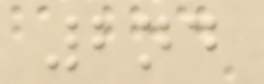2nd
